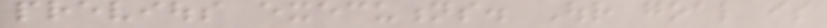previous executions. Our goal is
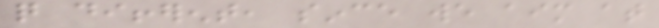quite different, since we aim at
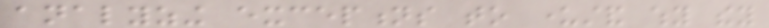analyzing exceptions to understand why they
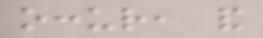occur, and
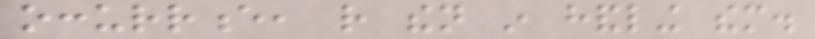occurrence, rather then in handling them.
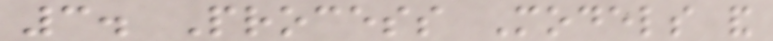3. Process Models and
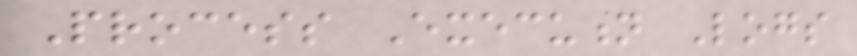Process Execution Logs
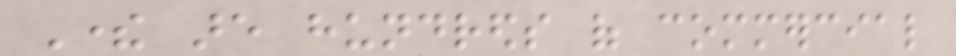There are hundreds of commercial
